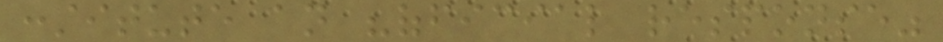constitute an "official response"
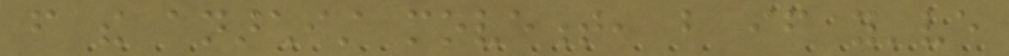from the anarchist movement, but if you've
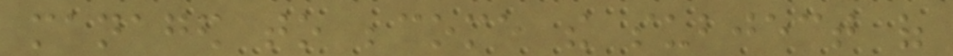managed to become the subject of
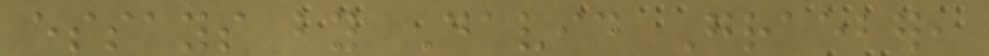essays by David Graeber,
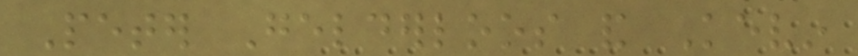Peter Gelderloos and Kevin
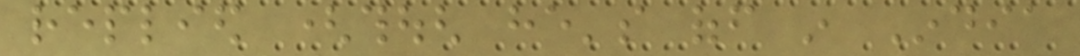replied (though he's off in India
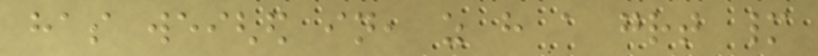has weighed in, as have a great many
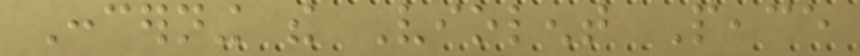Concerning the Violent Peace
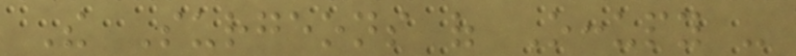The Surgeons of Occupy -
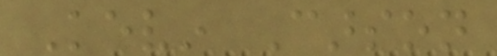Kevin Carson
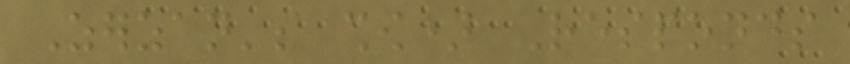Zerzan's show) Responds
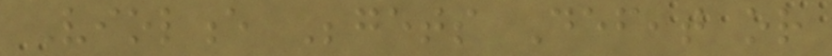Violence Begets Defeat or
